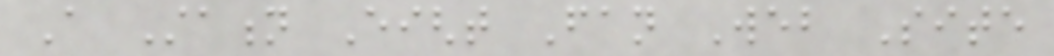A Station Eight Fan Web Site
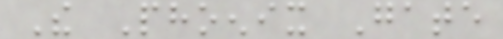The Phoenix Gate
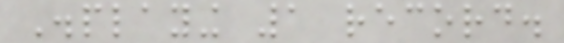Displaying 1 record.
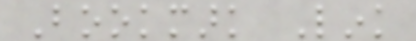Bookmark Link
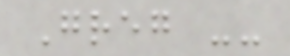Greg --
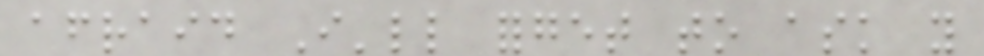afraid I'll forget to ask you
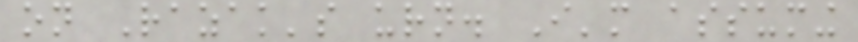on Razak's urn. I'm assuming
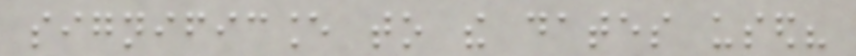significance to the dates used?
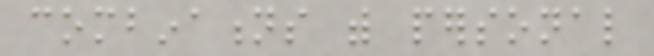combinations with personal
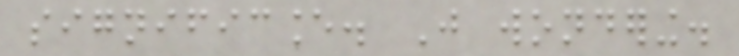significance. Just wondering.
